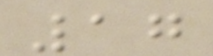17
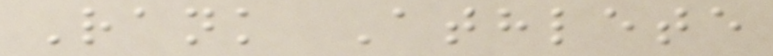Rank Athlete
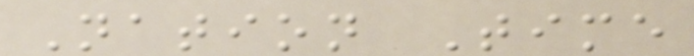Nation Time
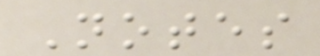Notes
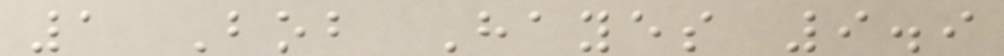1 Bob Hayes 9.9
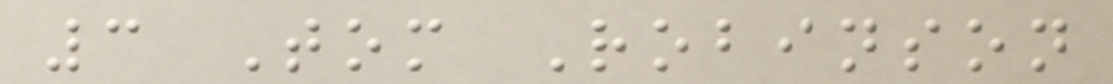3 Tom Robinson
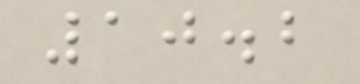10.2
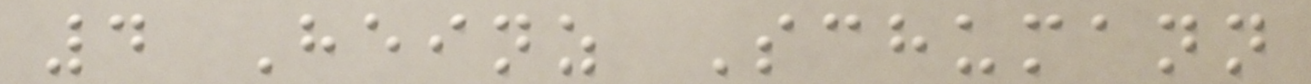4 Heinz Schumann
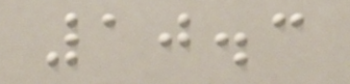10.3
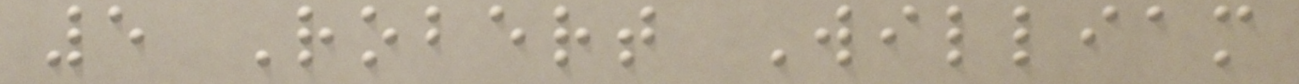5 Robert William
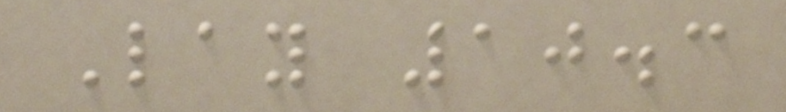Lay 10.3
